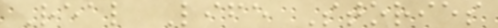Real Life Stories
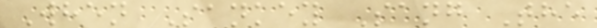When Sankey Sang The
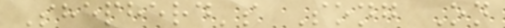Shepherd's Song On
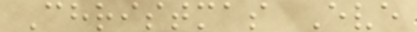Christmas Eve
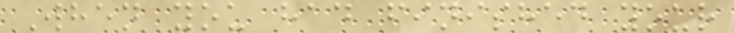When you had finished your
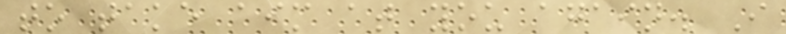to take aim at you again. I
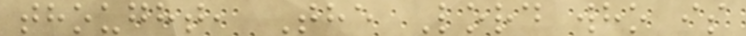thought, The Lord who is
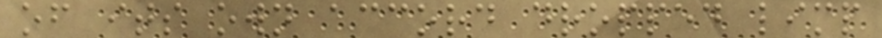of its own accord dropped limp
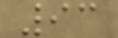93
